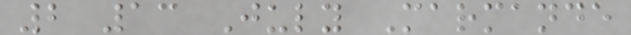2 13 July Marmande
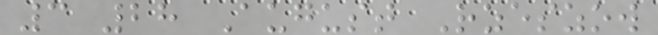3 28 August Rzeszow
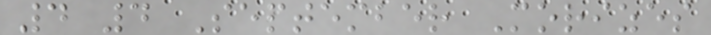4 4 September Morizes
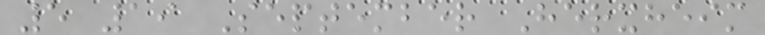5 19 September Herxheim
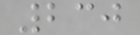230
